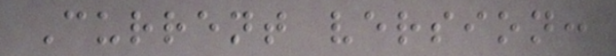Current version:
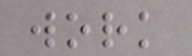work
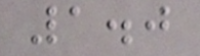1.0
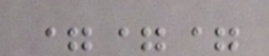===
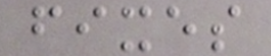fixes
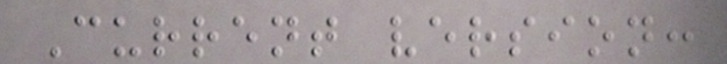Current version:
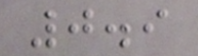0.9
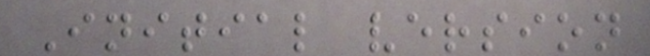Initial version
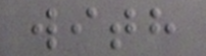with
